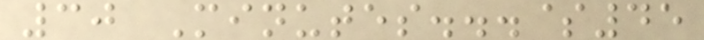30 Minutes...$45
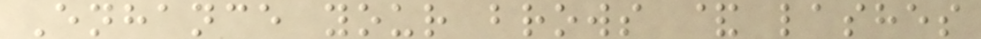Enhance your brows & lashes
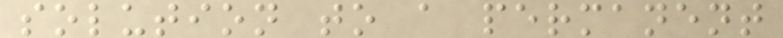solution to a permanent
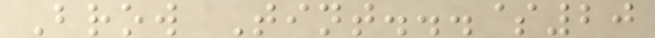Brow Tint...$20
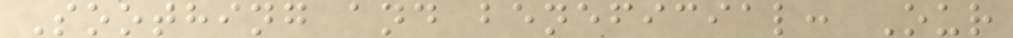Soothing and beneficial: Our
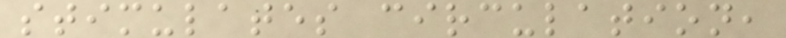stimulates circulation,
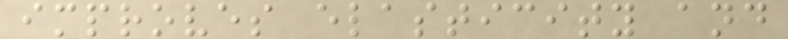improves elasticity and
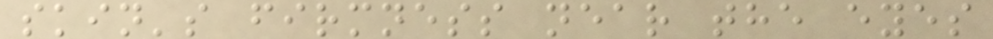skin's firmness near the eyes
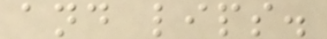and lips.
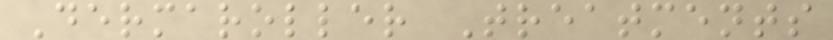Dermaroller Treatments
